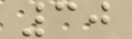30
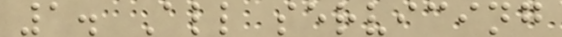1. All servicing
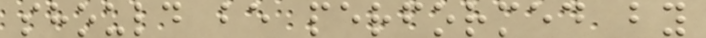should be performed by
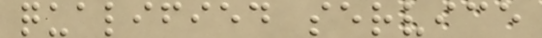qualified service
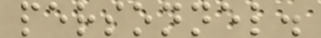personnel.
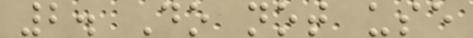2. Do not use
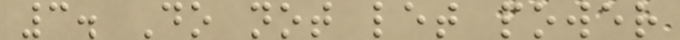3. Do not let power
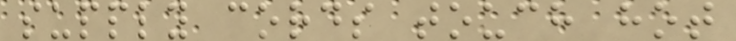supply cords touch hot
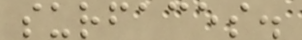surfaces.
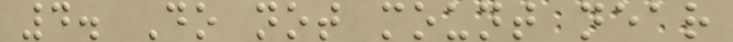4. Do not mount near
